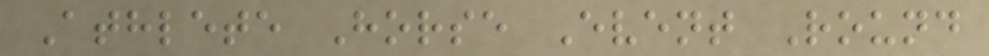Athlete Horse Event Round
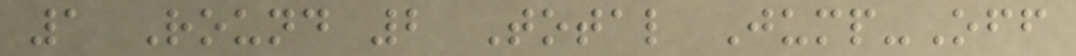1 Round 2 Total Jump-Off
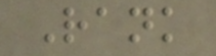Rank
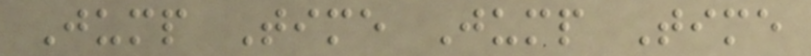Jump Time Jump Time
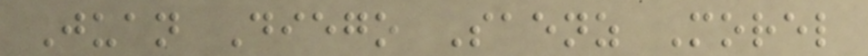Juan Diego Saenz Morel
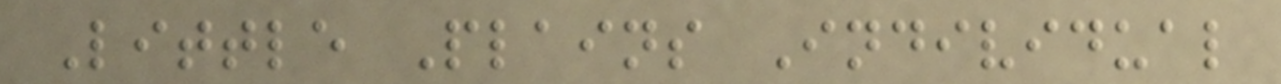Little Plains Individual
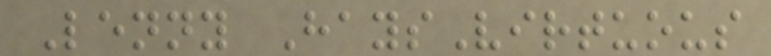Lenny HaysVirtuous
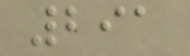291
